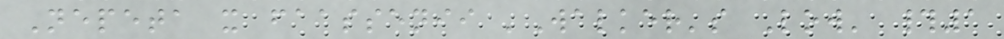Nepeta x faassenii 'Walker's Low' #1
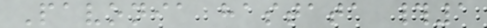Pavonia hastata #1
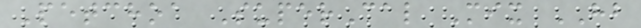Petchoa SuperCal Mix HB
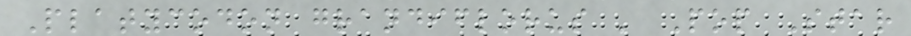Platycodon grandiflorus ' Pop Star
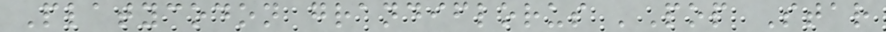Platycodon grandiflorus 'Pop Star
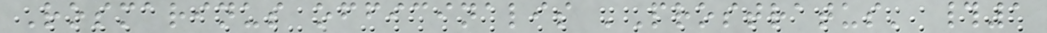Rosmarinus officinalis 'Prostratus' #1
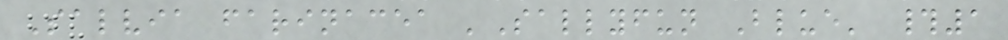Salvia farinacea 'Sallyfun Blue' #1
